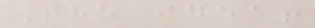The idea!
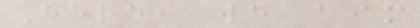Here, we aim
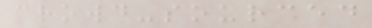crowd-sourced
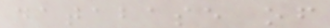database of
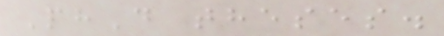PhD theses.
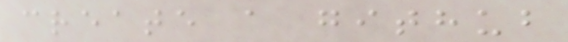create a github
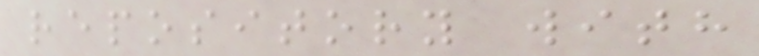repository with
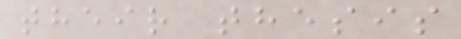their thesis
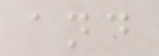and
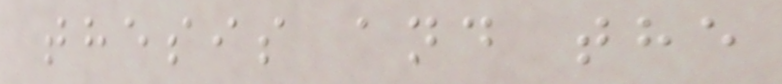thesis and the
